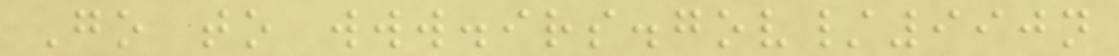Go to www.irs.gov/990n
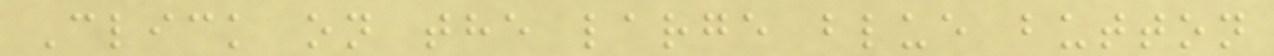Click on the large blue button
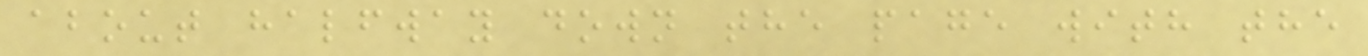about halfway down the page with the
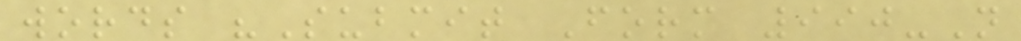words "Submit Form 990-N
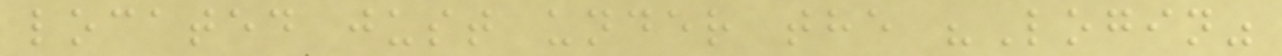located just under the "Login"
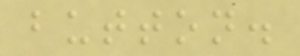button.
